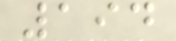194
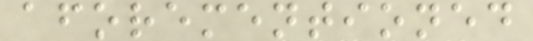aforementioned
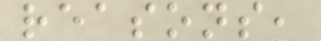reasons,
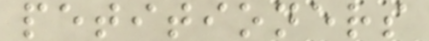petitioners
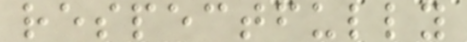respectfully
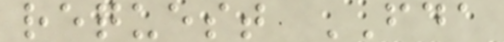request FDA
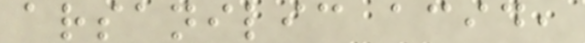arsanilic acid,
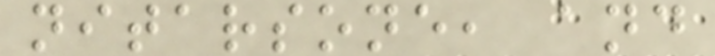nitarsone, and
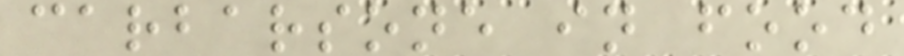carbarsone in food
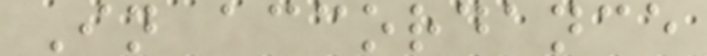In accordance
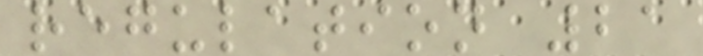regulation 21
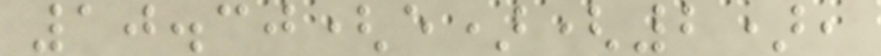10.30(e)(2),
